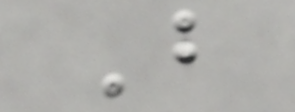B
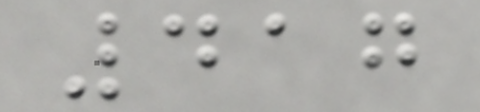417
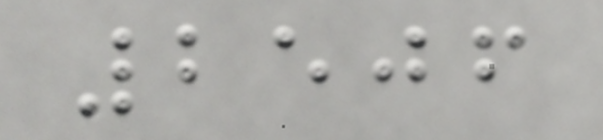2506
